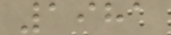1981
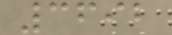3692
